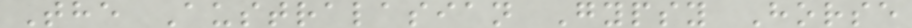The Australasian Gypsy Horse
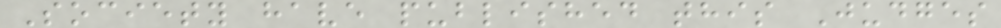Society have published this Judges
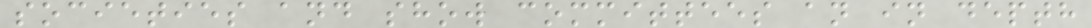societies and show committees an in depth
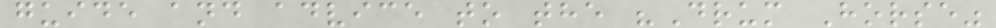guide and advice to the "Drum Horse"
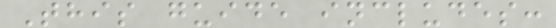This guide includes:
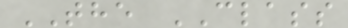THE CLASS
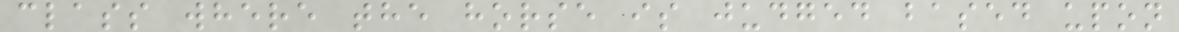class where the horse is judged based upon
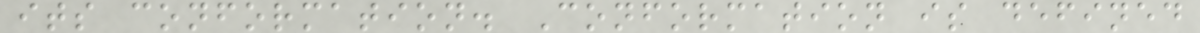its conformation. Conformation is defined
